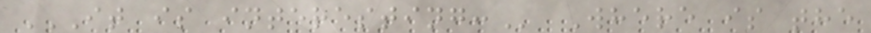IT IS INTERESTING: Where is the
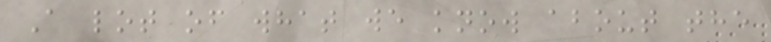A lot of what we know about the
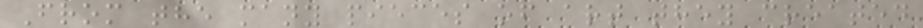From the many pieces of art they created
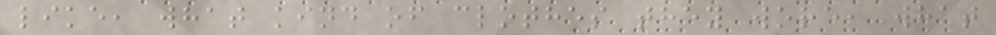like, what kind of clothes they wore, what
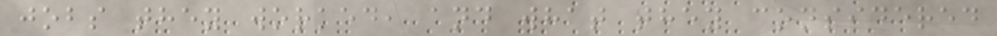jobs they worked, and what they considered
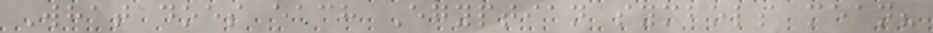What does each Egyptian symbols mean?
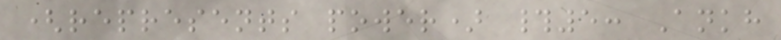(represents power) #5: Ankh
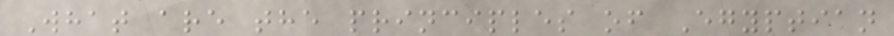What are the principles of Egyptian
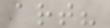art?
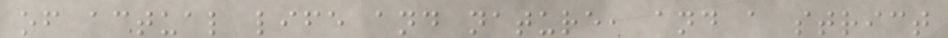of actual life and nature, and a strict
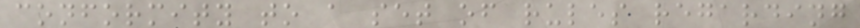conformity to a set of rules regarding
